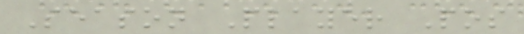Season Player Pos
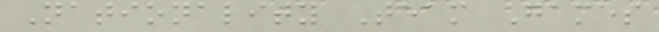Nationality Team Games
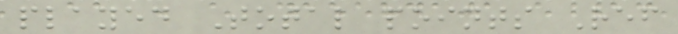played Total points Ref
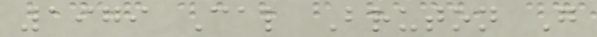1979 Cal Bruton G
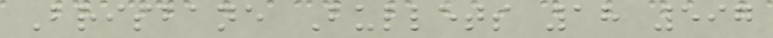Brisbane Bullets 18 597
